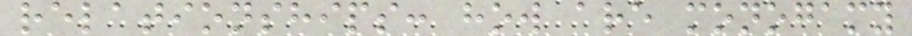relationships: how are monogamy
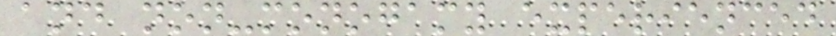and non-monogamy experienced
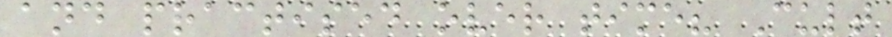and practised over time? Cult
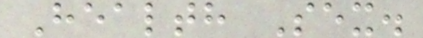Health Sex.
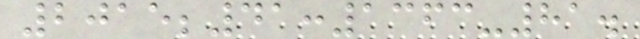2015;41:1363-81.
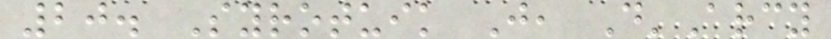20. Syrotuik J, D'Arcy
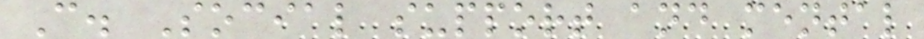C. Social support and mental
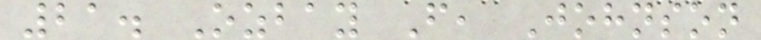21. Ozbay F, Johnson
